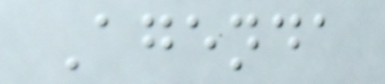Agenda
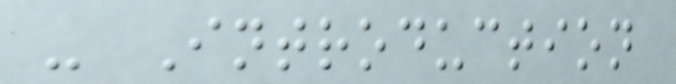- Introduction
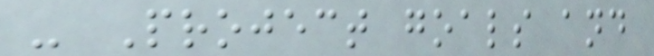- Project goals and
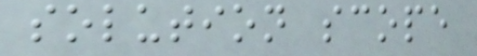solution scope
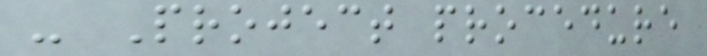- Project procedure
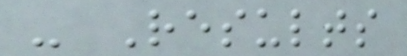- Results
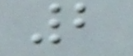2
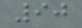90
